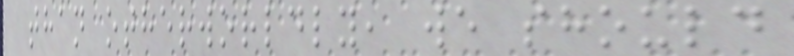than otherworldly, we should
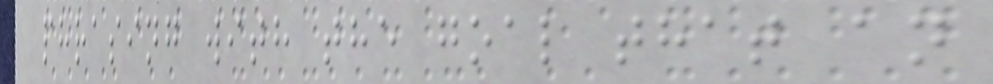phrasing with the goal that an
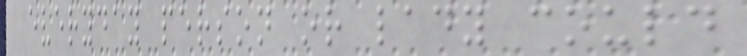everyday person or lady could
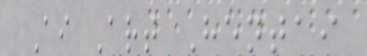Ai Art Hentai
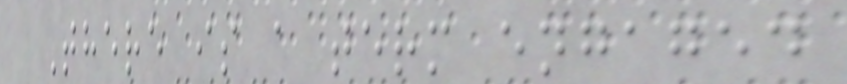There is a term engaged
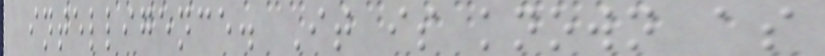intelligence. It is known as
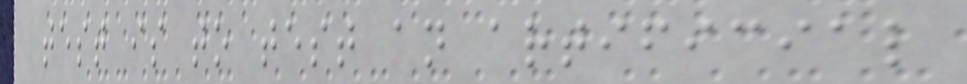test is to test an artificial
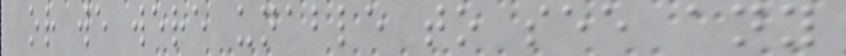or we were unable to see any
